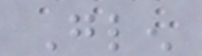Glen
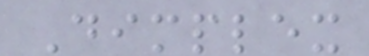Dimplex
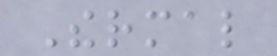Thermal
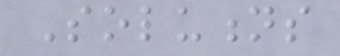Solutions
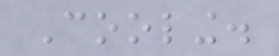Cooling.
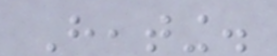Heating.
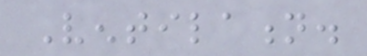Ventilation.
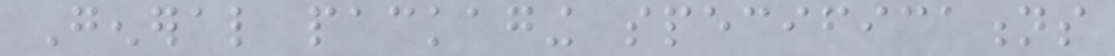General packaging specifications
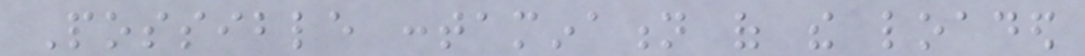Possible contamination of the loaded
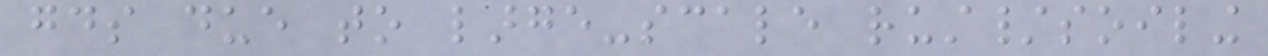goods due to large-scale rust/soiling
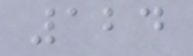124
